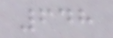648
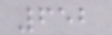652
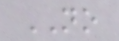NO
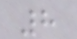8
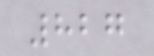827
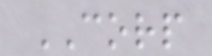CORP
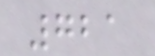721
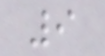9
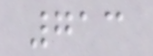713
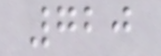720
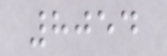8054
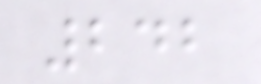242
